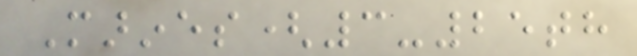Marines(3-25th
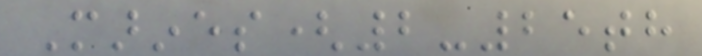Marines(2-25th
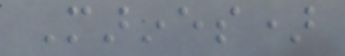Marines)
